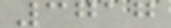3717
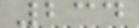234
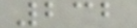232
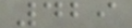429
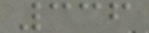336
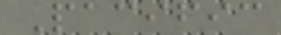Pacific
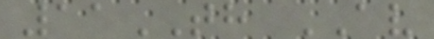11TH AV
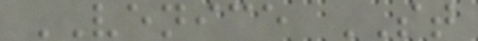VENICE ST
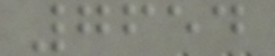7654
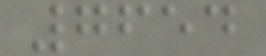7654
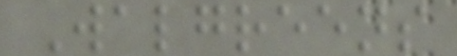Walgreens
